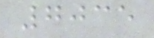7035
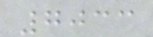7033
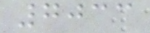7033
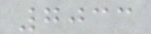7033
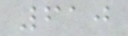610
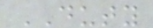DUTY
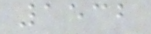1532
